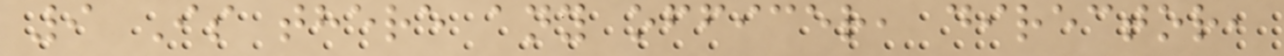9 Is there any officer, director,
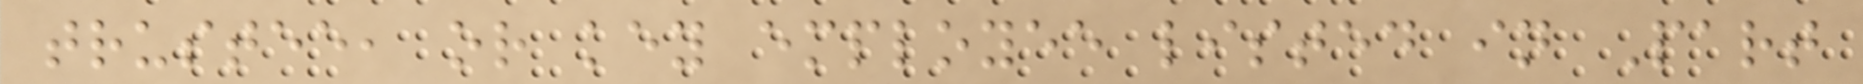trustee, or key employee listed in Part
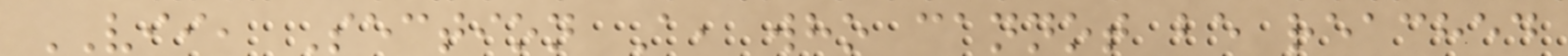VII, Section A, who cannot be reached
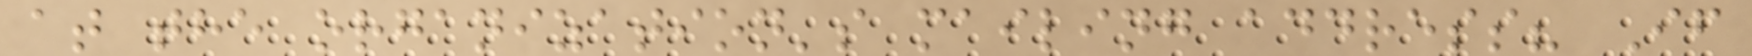at the organization's mailing address? If
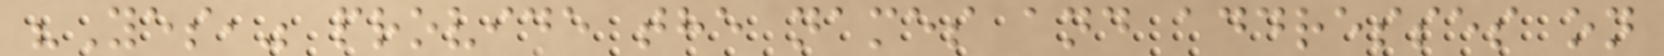"Yes," provide the names and addresses on
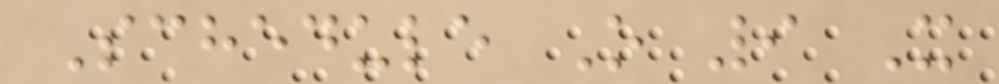Schedule O 9 X
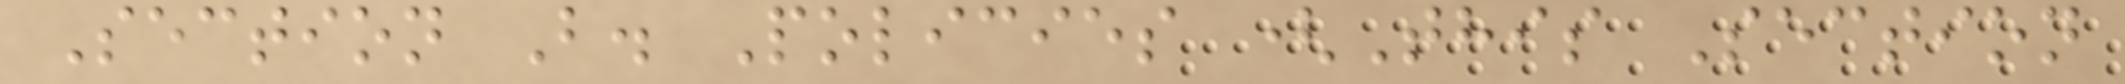Section B. Policies (This Section
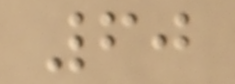60
